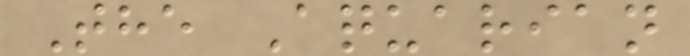The Aquarian
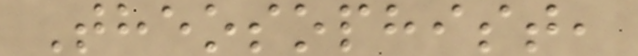Theosophist,
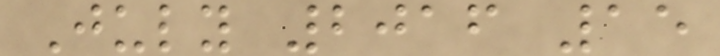July 2016 15
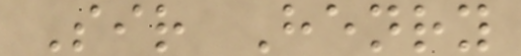Sir Henry
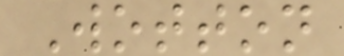Wotton
